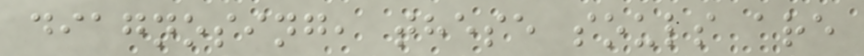diagnosing, these souls are
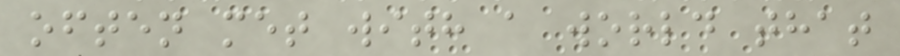often met with a world that
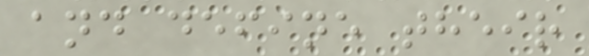and define their
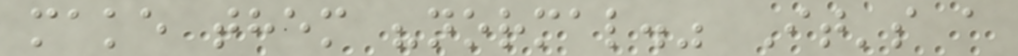make them "normal." It's a
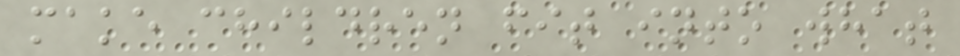make children fit into what
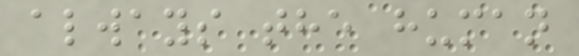always the human
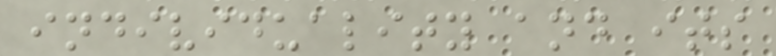individuality and its
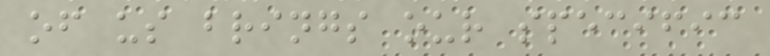of us brings our specific
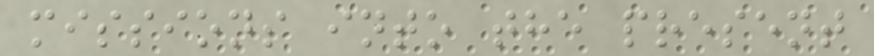missions into the present
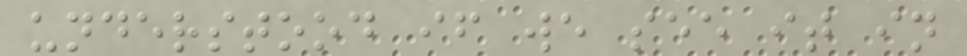understood if we see it in
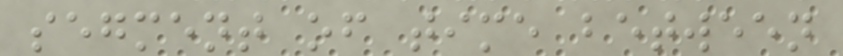segment of time between
